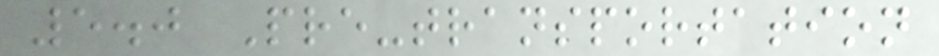5.0 Pre-transportation
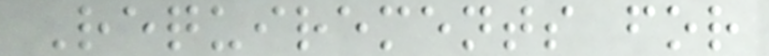Requirements for
